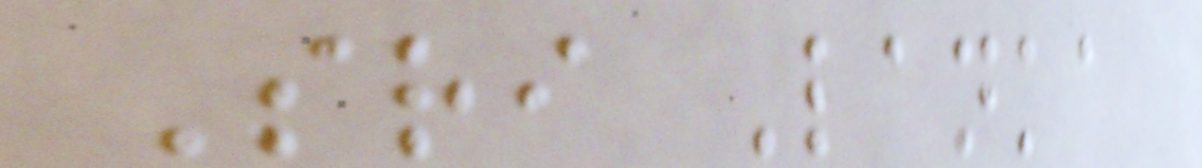Sri Lanka
